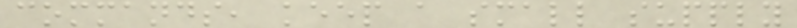commands, keep a small supply
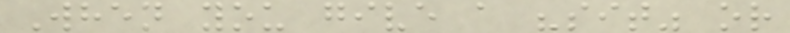When you give a "sit" or
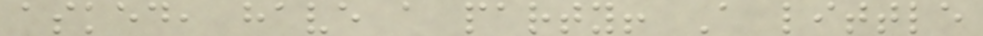asked, have a party! A little
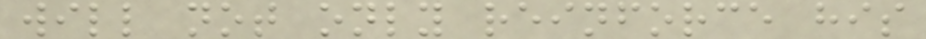will not only reinforce his
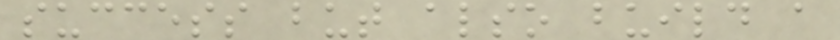success but also build a
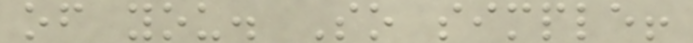of you. So simple!
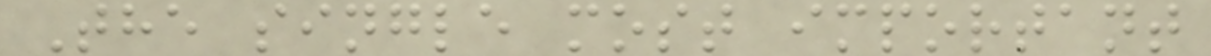The single most important
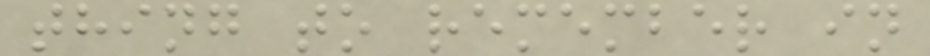thing to remember in
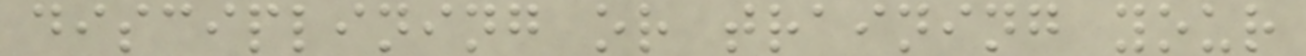disciplining or training your
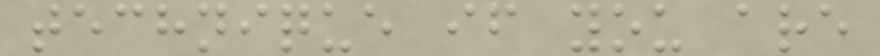technique if you are
